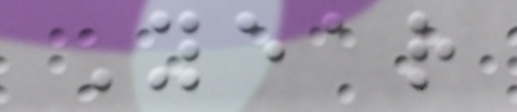Year
